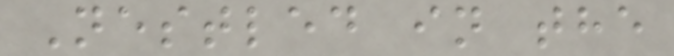Nestled in the
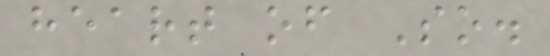heart of So.
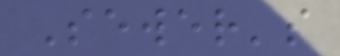Sewer's
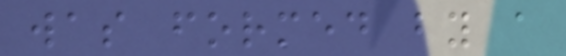was formed by a
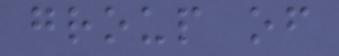group of
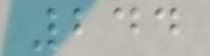244
